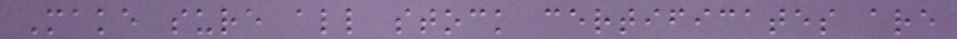Make sure all stock certificates are
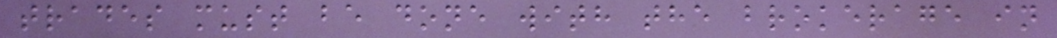trades must be done with the brokerage in
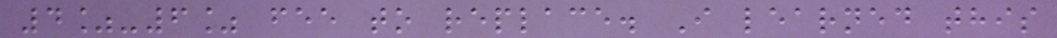4%-6% fee to replace. I learned this
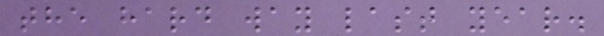the hard way last year.
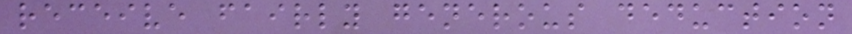receive fairly generous deduction
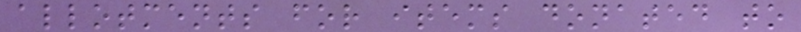allotments for items donated to
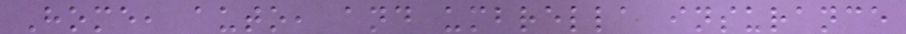Home, auto, and umbrella insurance
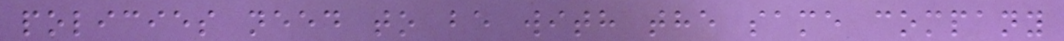policies need to be with the same company
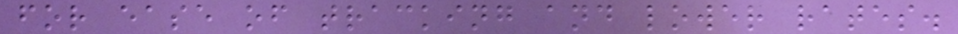for ease of tracking and lower rates.
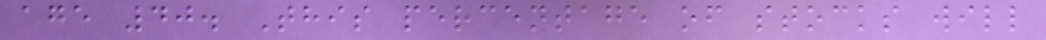age 40. This percentage of stocks will
